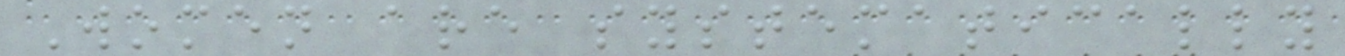Women are systematically
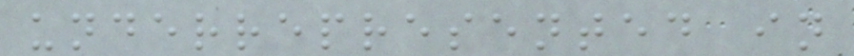underrepresented in
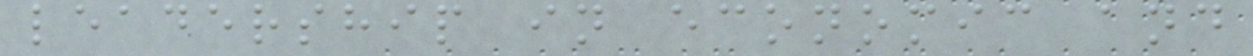leadership in economic and
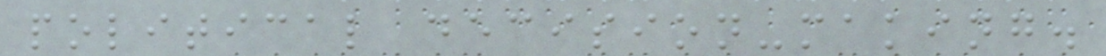political decision-making.
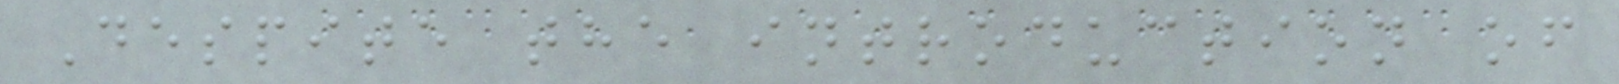Despite the introduction of
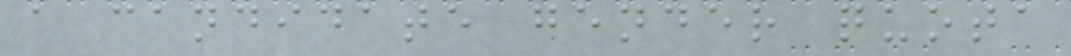a candidate gender quota
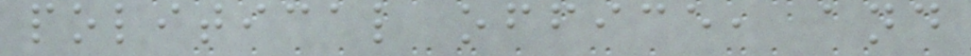political office, and
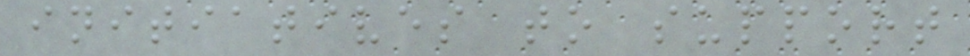initiatives to support
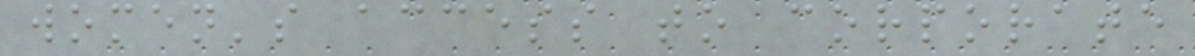women's access to corporate
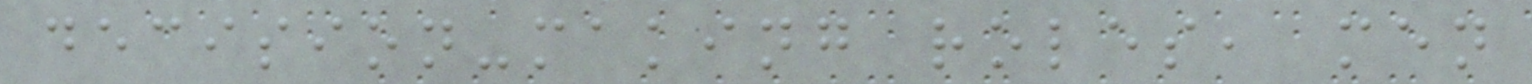decision-making roles, men
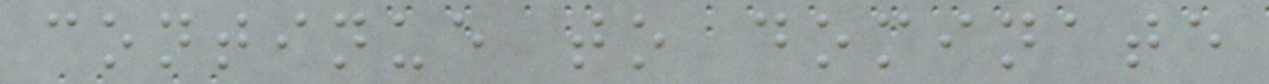continue to dominate
